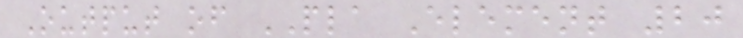Output of PLA Element 20
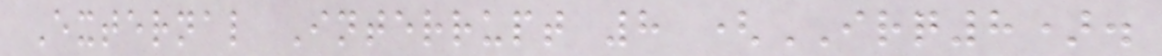External Interrupt 8 (IRQ8).
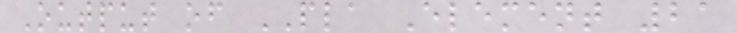Output of PLA Element 21
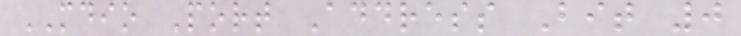MDIO Port Address Bit 0
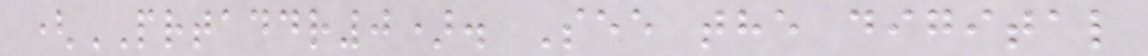(PRTADDR0). See the digital
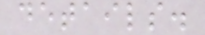details.
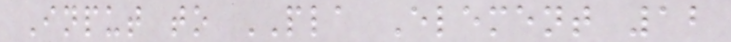Input to PLA Element 12
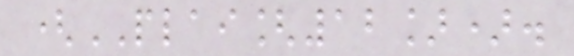(PLAI[12]).
